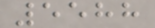5588
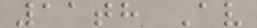11th Av
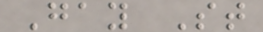Gay St
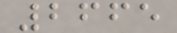2665
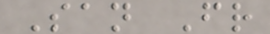San Fr
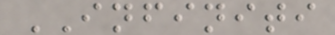INFINITI
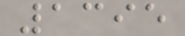1395
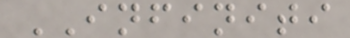INFINITI
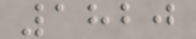1820
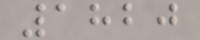1820
